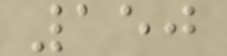150
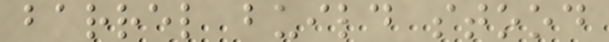barrel build stood
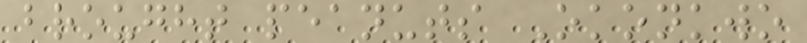brought peanuts Okonkwo
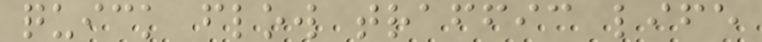quick flow traffic life
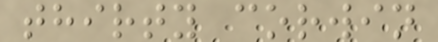thirty corwin
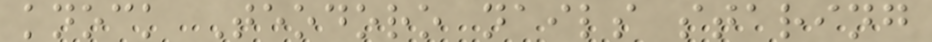knock Teodoro nails staring
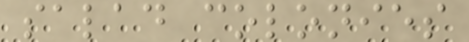salad colonies
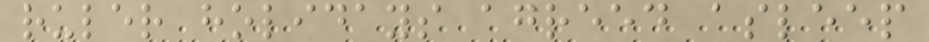ruler holidays agreed asleep
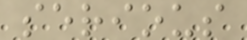serious
